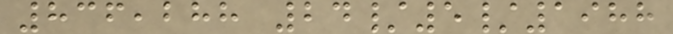836,288 24/5/1988
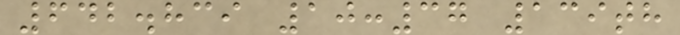642.839 10:37 139th
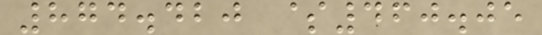874.420 $460.05
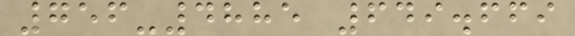756-4885 649.669
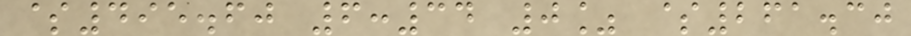$495.60 6:34 0% $261.30
